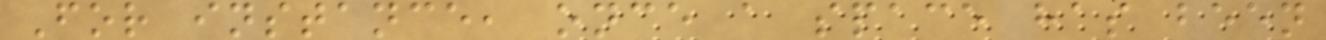For instance, once a space has been
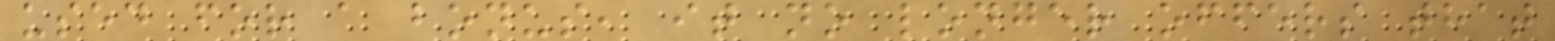used for a bonus, it no longer offers that
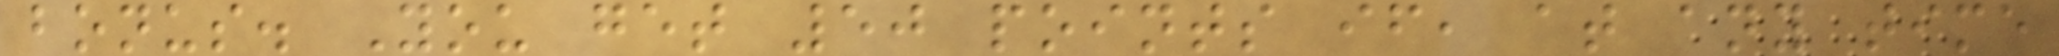bonus. You get 50 points if, at any time
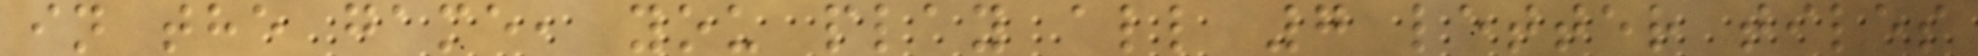in the game, you play all 7 letter tiles
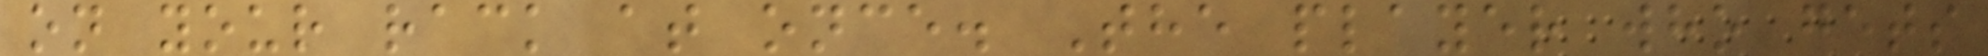on your rack at once. The player who gets
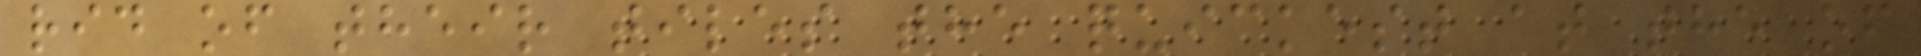rid of their tiles the quickest at the of
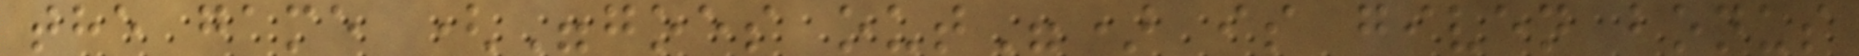the game ("goes out") is given bonus
